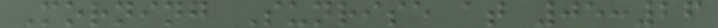Morning Sunrise at 05:26
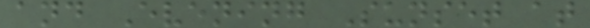and Evening Sunset at
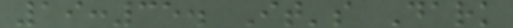19:35. It's Dark
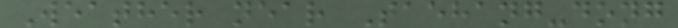Weather near Taehang-dong
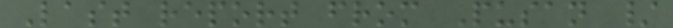Last report from Pusan /
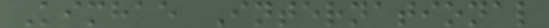Kimhae International
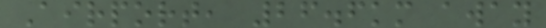Airport, 26.6km away
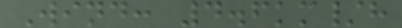Wind: 4.6km/h
